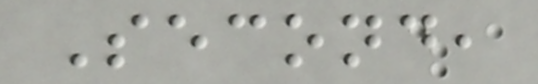Second,
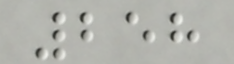258
